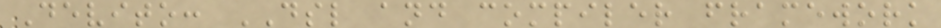Devito: DSL and compiler framework
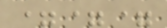===
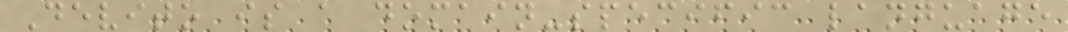Devito is a domain-specific language
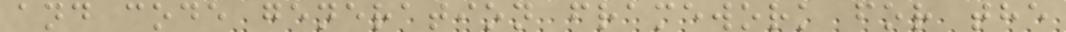and code generation framework for the
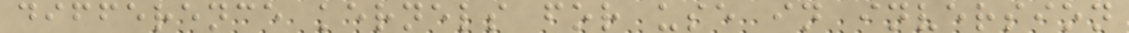difference kernels for use in inversion
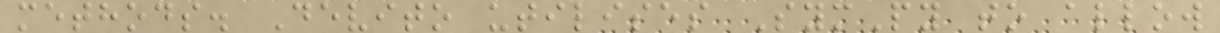methods. Devito utilises SymPy to allow
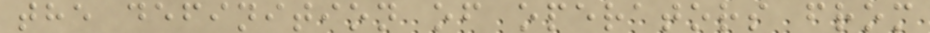the definition of operators from
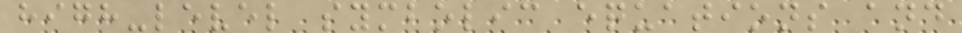high-level symbolic equations and
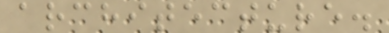architecture.
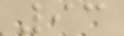93
